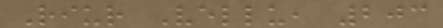Riur Vellu, 203
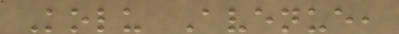Kolu Avenue,
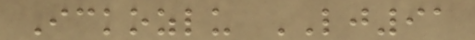Ickozlu LJ91
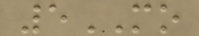5MO
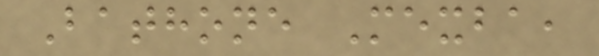Bathone Mexba,
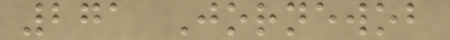271 Jornewob
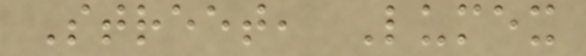Street, Lumex
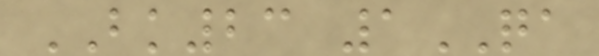BK23 1QA
